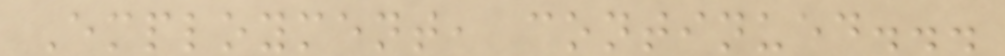Employment, continued...
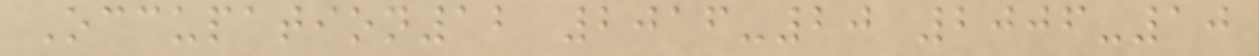Occupation12 2016-20 2006-10
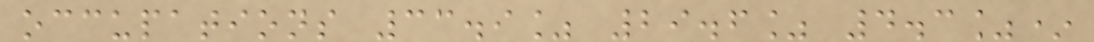occupations 33.9% 29.6% 4.3%*
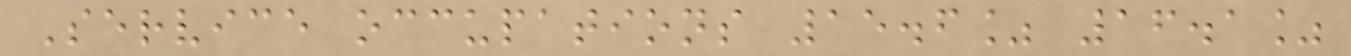Service occupations 15.6% 16.1%
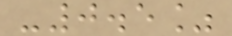-0.5%
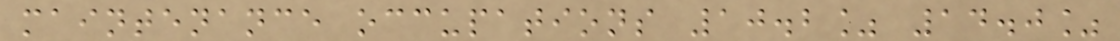maintenance occupations 10.2% 14.0%
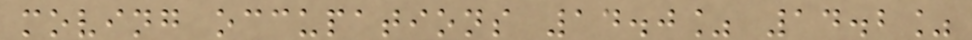moving occupations 14.0% 14.2%
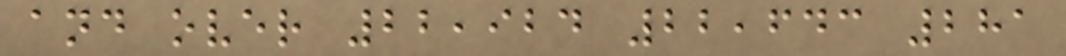and over 22,924 22,643 281
